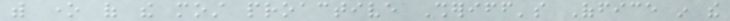with one of the most proactive Sheriff's Office in the
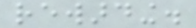rewarding.
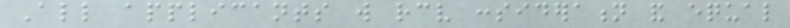All applicants will receive consideration and equal
